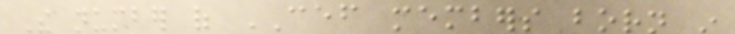The number of CEF members born in
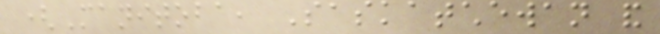(Manitoba, Saskatchewan and
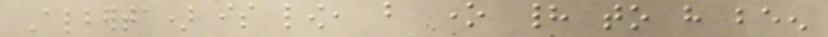Alberta) is low, but one had to have been
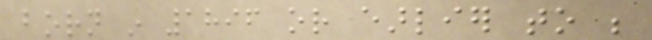born in 1896 or earlier to be
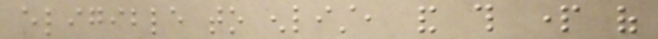eligible to enlist, and this part of
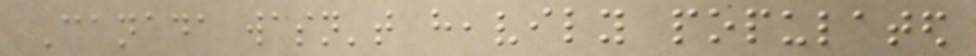Canada wasn't heavily populated
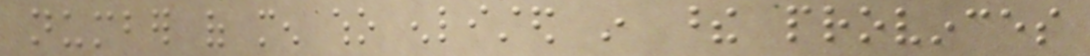number of men who enlisted in these provinces
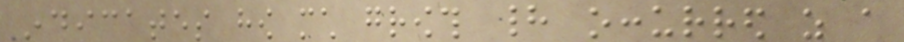indicates how much growth had occurred as a
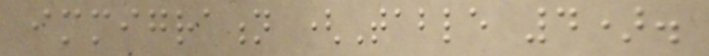immigration (Table 4).
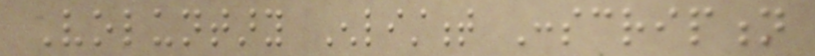Voluntary Enlistment Conscription
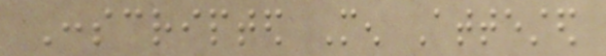Conscripted Men Attested
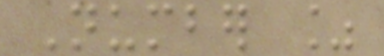Number %
